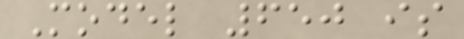Model 650 is
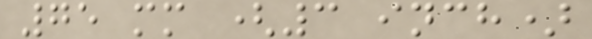75 mm (3 inch)
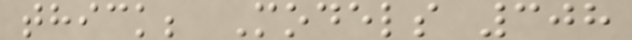thick; Models 308
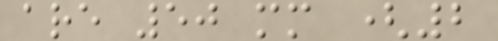are 50 mm (2
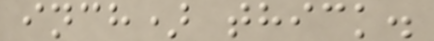inch) thick.
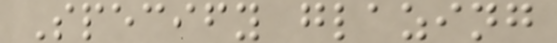Specify glazing
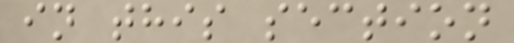in this section
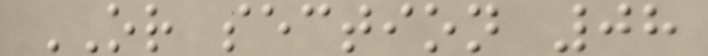OR section 08
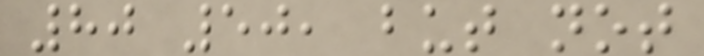80 50, but not
